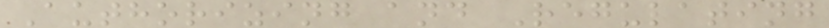Authorizing and Regulating
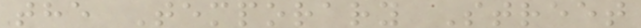the Temporary Street
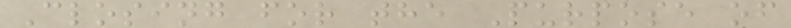Closing for the Purpose of
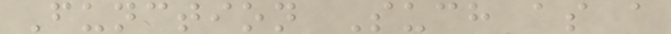Function Such as a
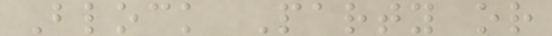Block Party or
